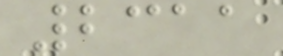2311
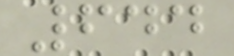644
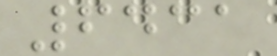6431
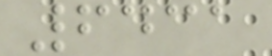6431
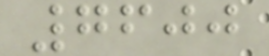7600
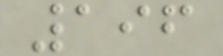196
